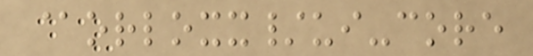@orloxx/ui-core
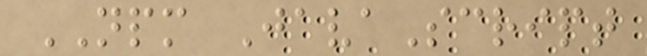NPM JavaScript
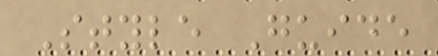Style Guide
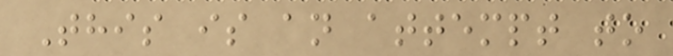This is an attempt to
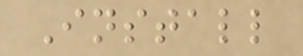Install
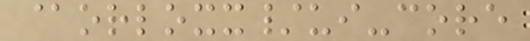@orloxx/ui-core
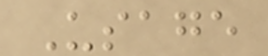Usage
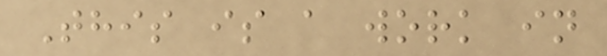This is a work in
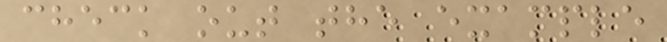check out the example
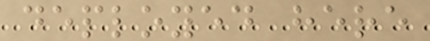deployed here
